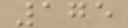175
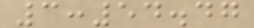3:54.47
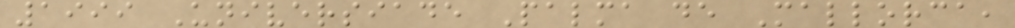1999 Universiade Palma de Mallorca,
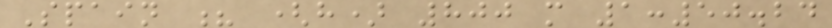Spain ? (h) 800 m 1:50.24
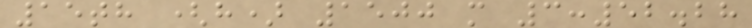15th (h) 1500 m 3:52.28
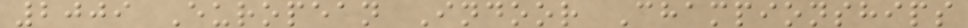2009 European Indoor Championships
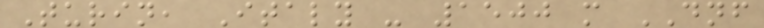Turin, Italy - 1500 m DNF
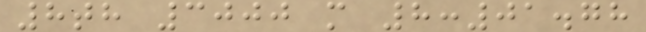8th 3000 m 8:01.78
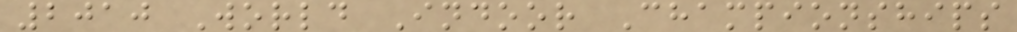2010 World Indoor Championships
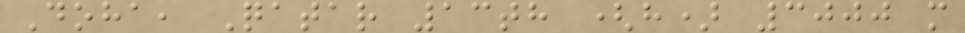Doha, Qatar 13th (h) 3000 m
